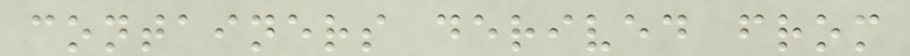containers derived from
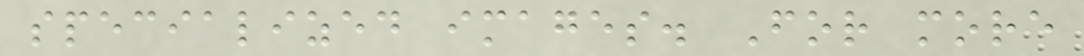specialized images. For more
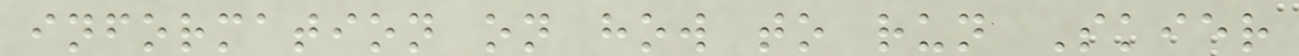information on how to run Skier
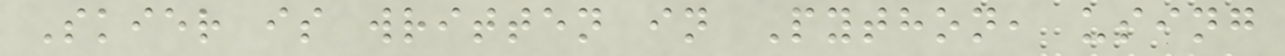Skier is written in Python, using
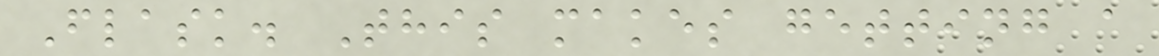Flask. This makes getting a
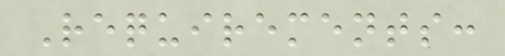Requirements:
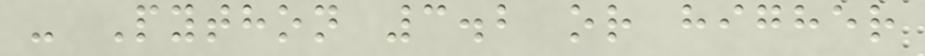- Python 3.2 or higher
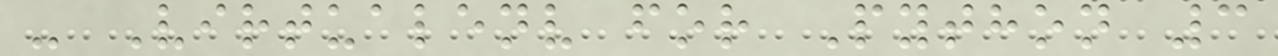- Virtualenv for Python 3
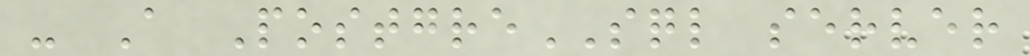- A PostgreSQL server
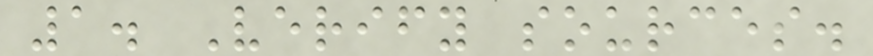1. Verify sources.
